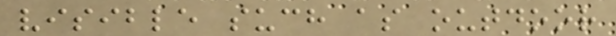visible such as outdoor
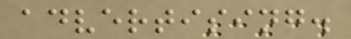advertising.
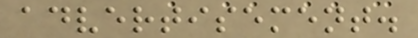advertisement.
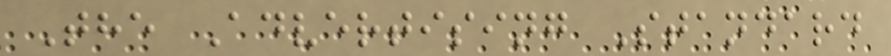The Advertising Standard
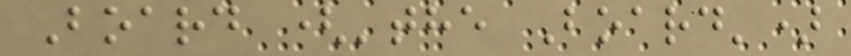Board ('the Board')
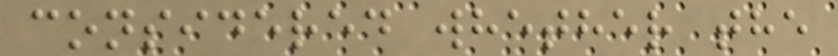considered whether the
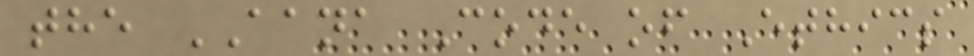the AANA Code of Ethics
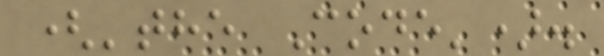('the Code').
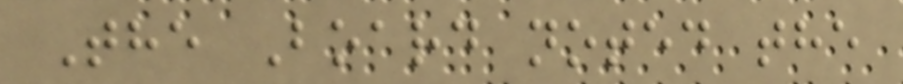The Board noted the
